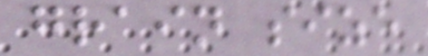grain size
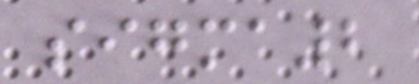sigma2
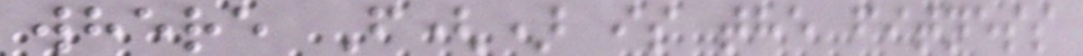where F() is the fitness
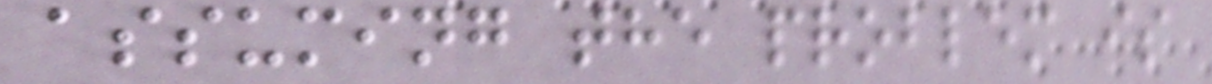assuming the problem is
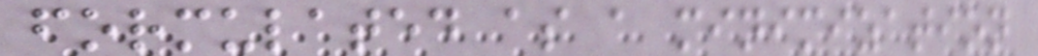formulated as a minimization
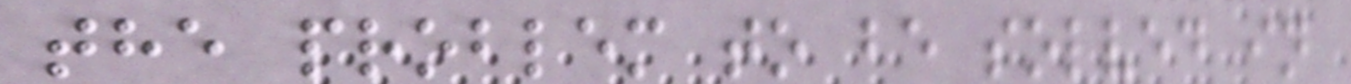the problem to be solved in
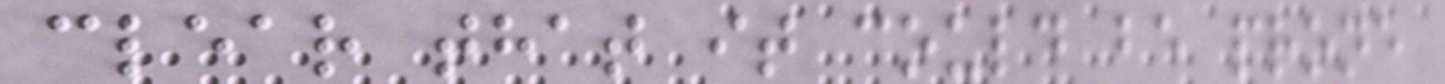clear that it could be prone
